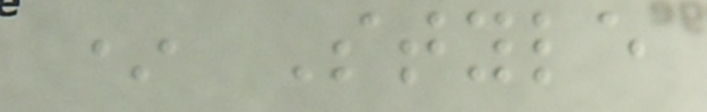* Style
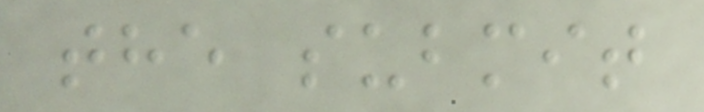the submit
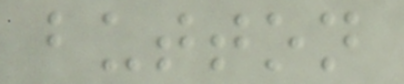button
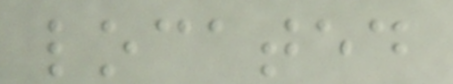located
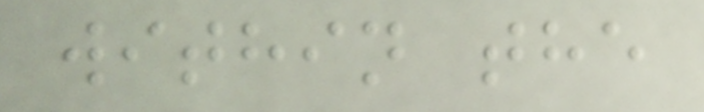within the
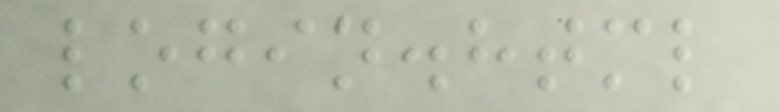login.html
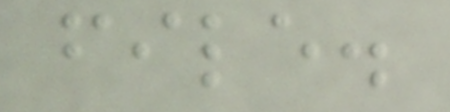file.
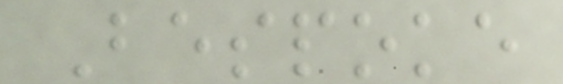Bespoke
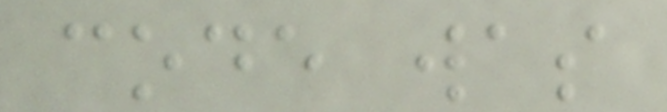code was
